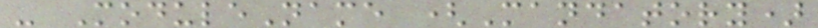- ModuleName (Mandatory)
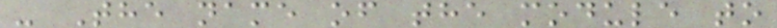- The name of the module to
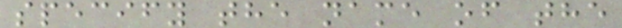specify the name of the
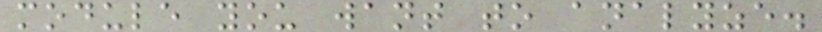module you want to analyze.
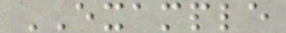EXAMPLE
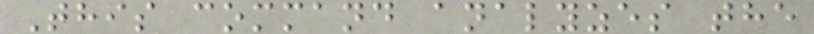This command analyzes the
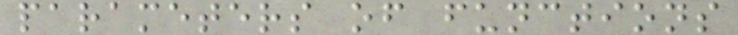parameters of functions
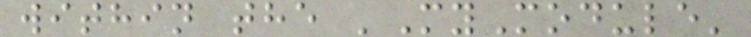within the 'MyModule'
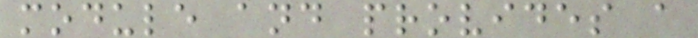module and provides a
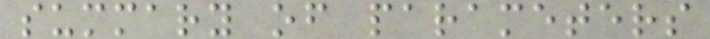summary of parameters
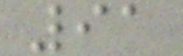91
